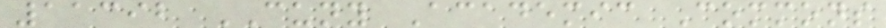11392 CUNY Academic Commons
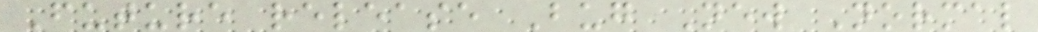Future release Bug New Normal
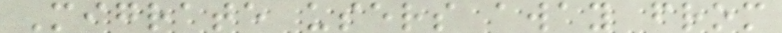Migrate users away from
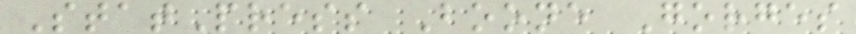StatPress Boone Gorges
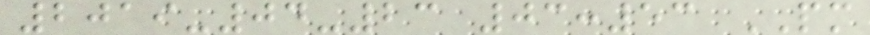2019-04-23 03:53 PM
